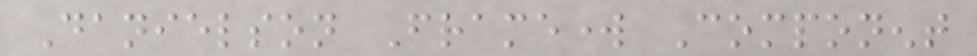Danielson Framework Component
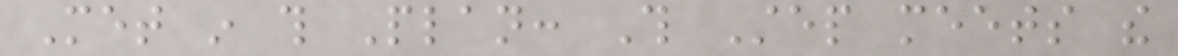Met in this Plan: This Step meets the
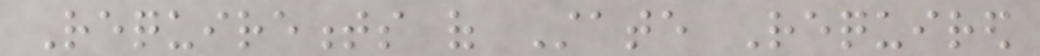Requirements of State Required
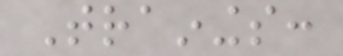Trainings:
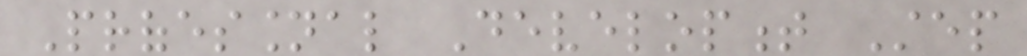Professional Development Step
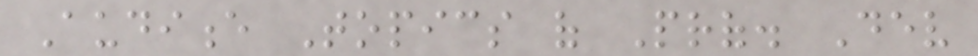Audience Topics of Prof. Dev
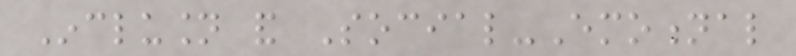Inclusion and Social-Emotional
